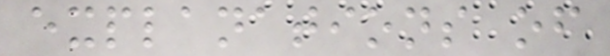explanations of
